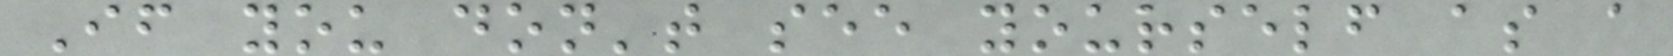If you don't see yourself as a
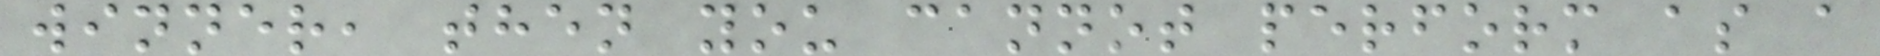winner, then you cannot perform as a
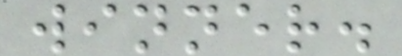winner.
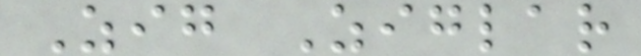Zig Ziglar
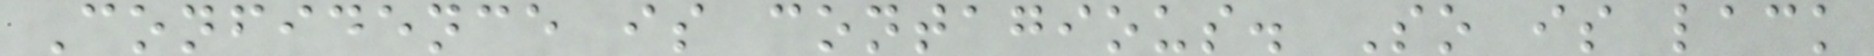Confidence is contagious. So is lack
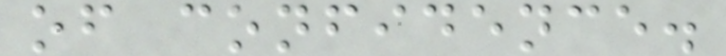of confidence.
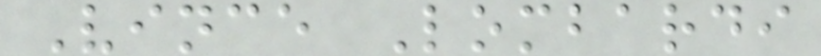Vince Lombardi
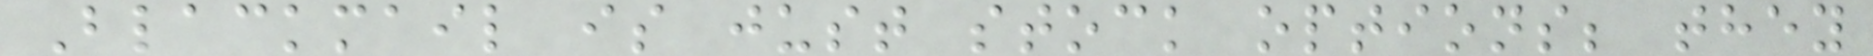Blackmail is just stock options; they
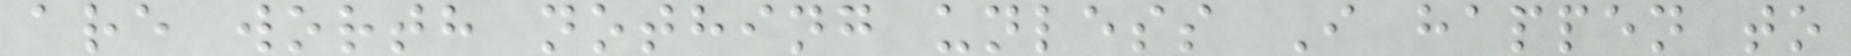are worth nothing unless I happen to
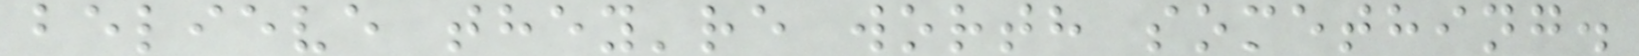believe they're worth something.
